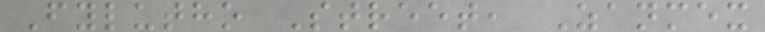Fylutho Street, Zanmex
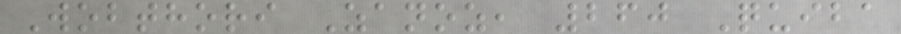Wobthori Zanoz, 260 Quiba
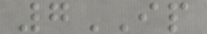7IP
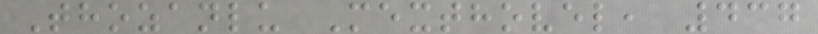Thozanlu Mexthovel, 437
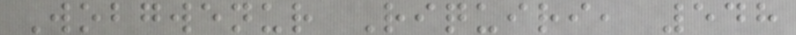Wobgwenur Riquiri, 548
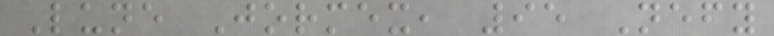Lune Jormex, 95 Nefy
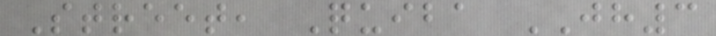Street, Quiba JH3
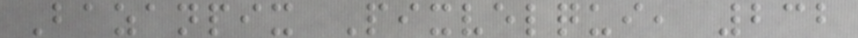Bazanpix Pixvelqui, 232
